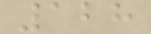128
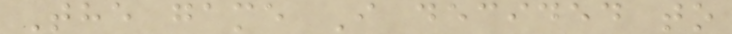The game I decided to
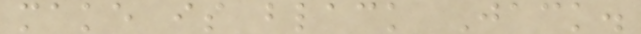make is black Jack.
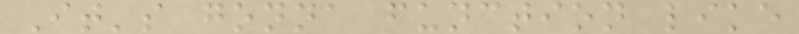It's gonna function like
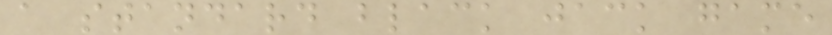a standard black jack game
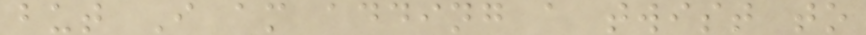but I am adding a twist to
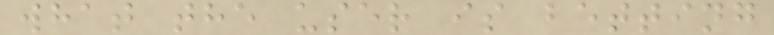what the user is betting
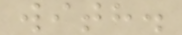with.
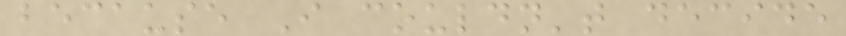because I couldn't decide
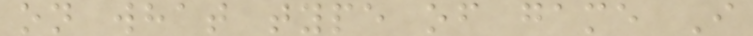on what type of game I
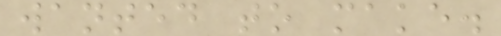wanted to make.
